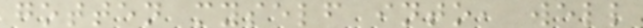gotten myself into, well
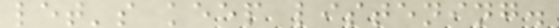let's keep listening.
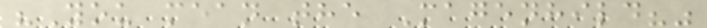"You mean the Magenhild?"
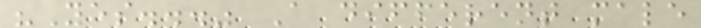"Yes..." A different male
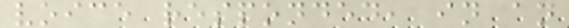voice responded, in an
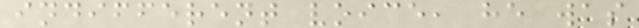indifferent voice, he was
